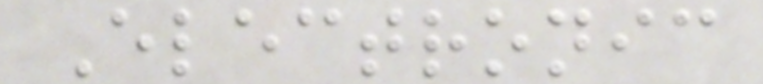Electronic
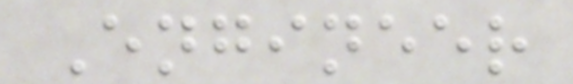Engineer
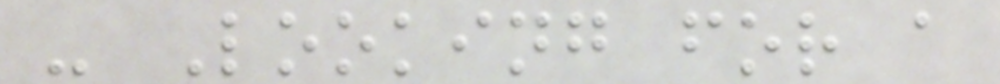- Looking for a
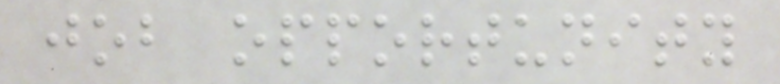job opportunity
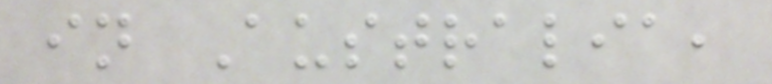in Australia,
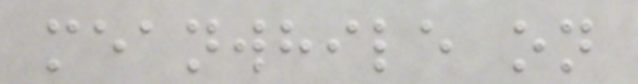meanwhile on
